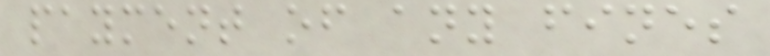payment of any fines
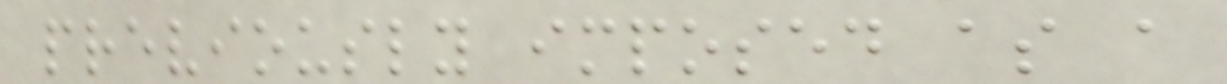previously imposed as a
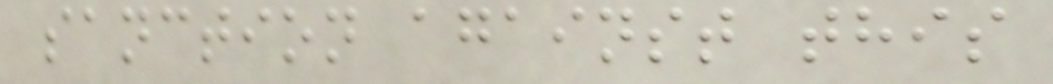sanction against this
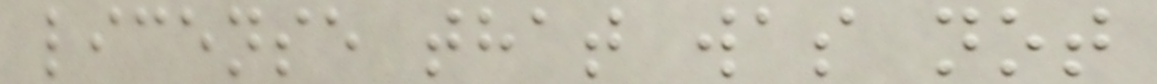license that was not
